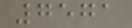7571
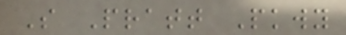S Pratt Pkwy
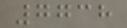7738
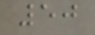50
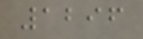1296
